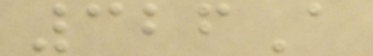326A
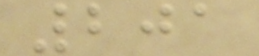201
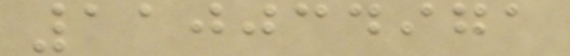110034971
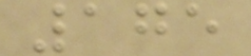175
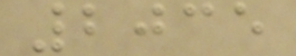2035
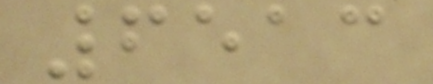6513
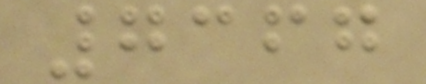7367
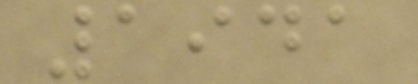1941
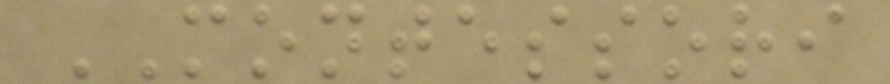MONTESSORI
